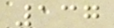137
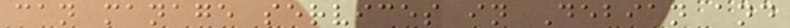can manage services in Debian and
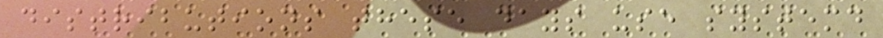distributions these days use systemd
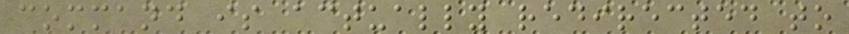command is actually redirected to
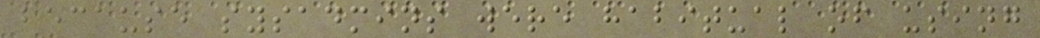because sysadmins were habitual of using
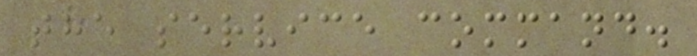the service command.
